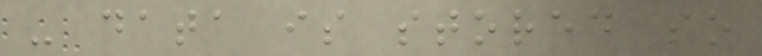- data is stored so
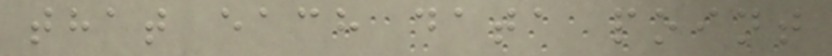that each data point
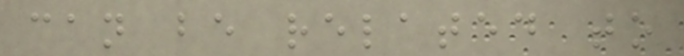can be related to
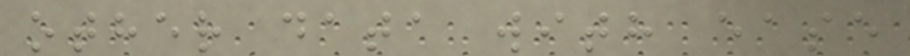other data with ease
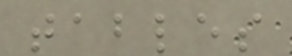tables
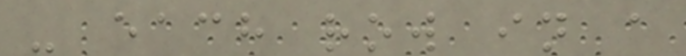- each row in a
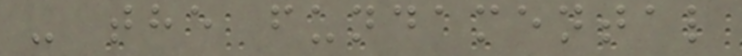- the fundamental
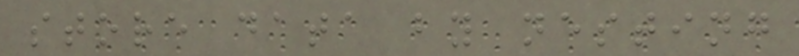store data by nesting
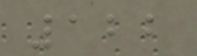122
